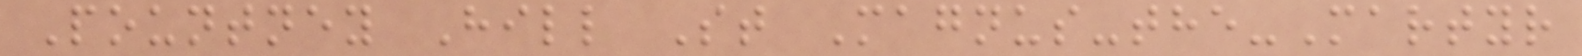Pountney Hill St Magnus-the-Martyr
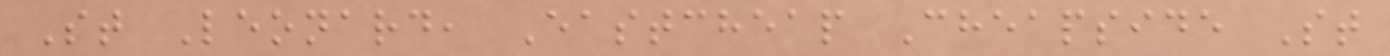St Leonard, Eastcheap Cheapside St
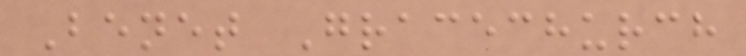Benet Gracechurch
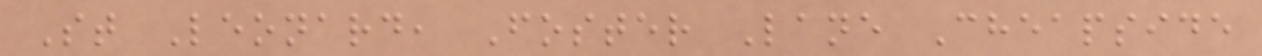St Leonard, Foster Lane Cheapside
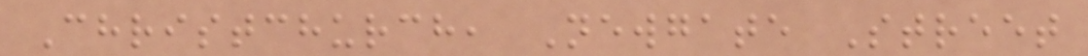Christchurch, Newgate Street
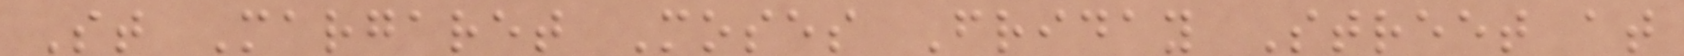St Margaret Moses Friday Street at
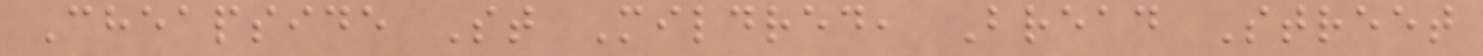Cheapside St Mildred, Bread Street
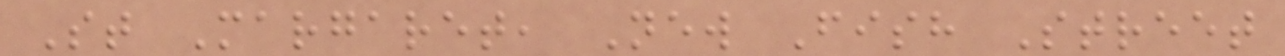St Margaret, New Fish Street
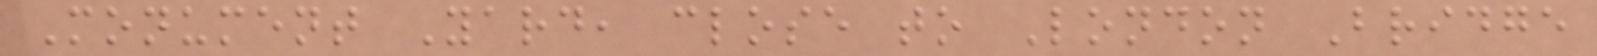Monument Yard, close to London Bridge
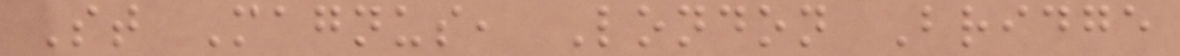St Magnus, London Bridge
